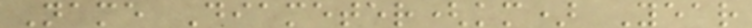Name Diameter(km) Year
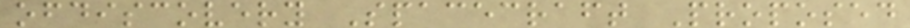ofdiscovery Spacecraft Proposed
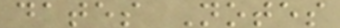dates Notes
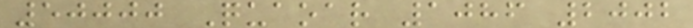50000 Quaoar 1086 2002
